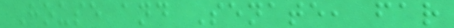House and Senate, far
